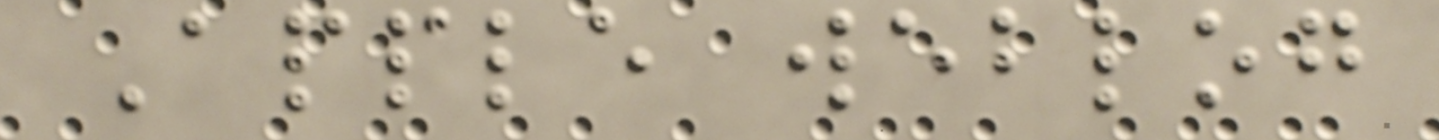Apple weblog
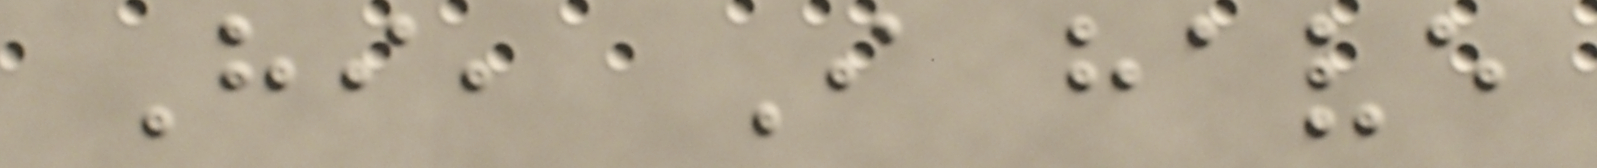Hi, I have
